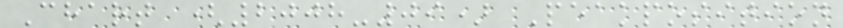Chart (2008-09) Peakposition
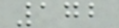172
